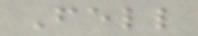Fell
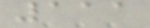111
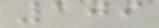109
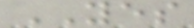YES
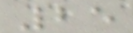25
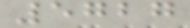5727
